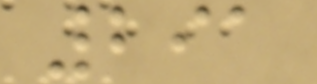291
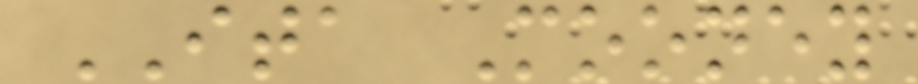ITA Mooney
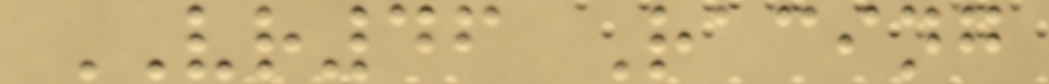VR46 Racing
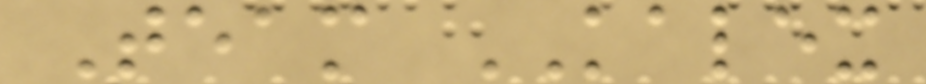Team KALEX
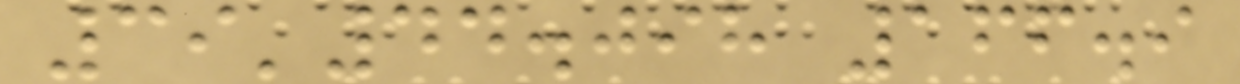39'44.098 166.9
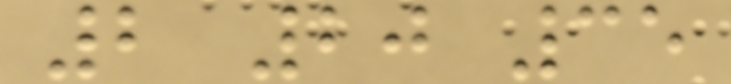2 20 35
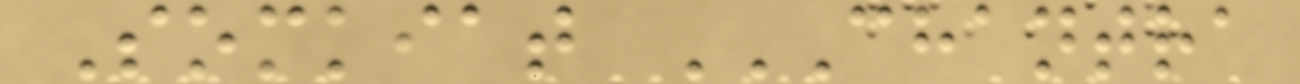Somkiat CHANTRA
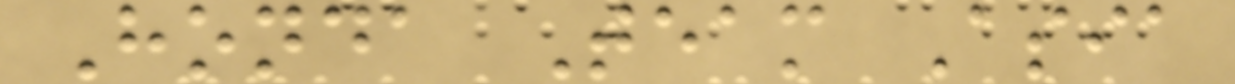Honda Team Asia
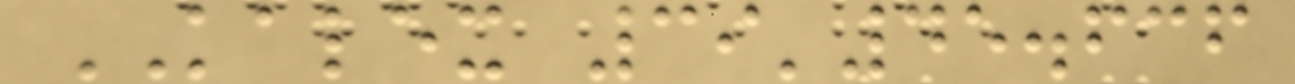KALEX 39'45.636
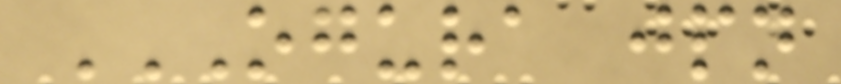OGURA JPN
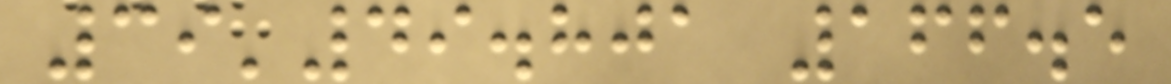39'49.801 166.5
